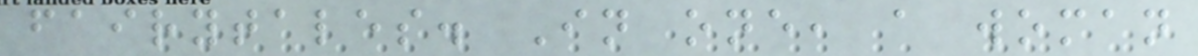fairytales. In one, a woman
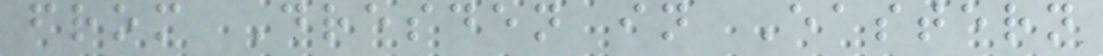from Dresden in Eastern
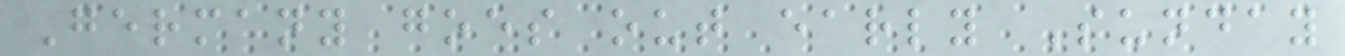Germany goes out early Sunday
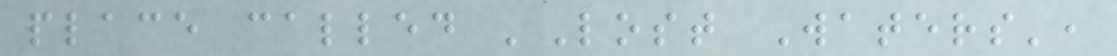place called 'Lost Waters',
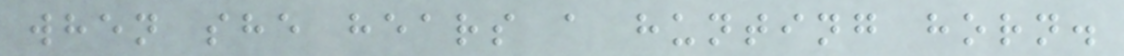when she hears a hunting horn.
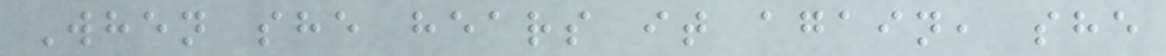When she hears it again, she
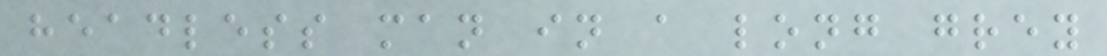headless man in a long grey
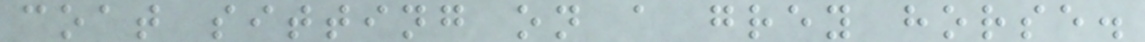coat sitting on a grey horse.
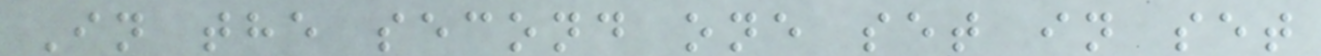In the second one set in set
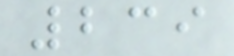239
